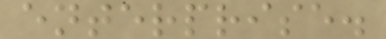enterprise.
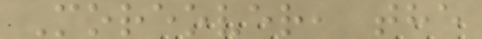Moreover, the
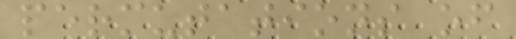permutations of
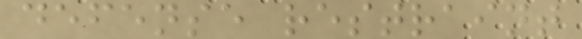defense restraint
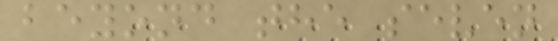beyond the seven
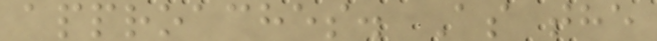approaches. As the
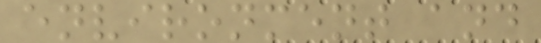environment and
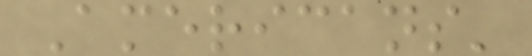Americans'
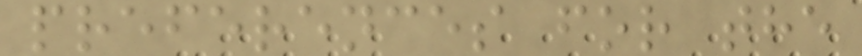preferences for the
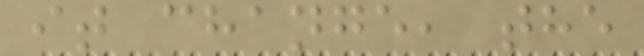it change, the
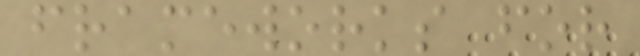frameworks for
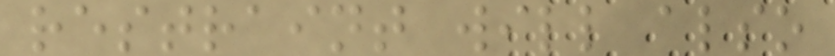restraint will also
